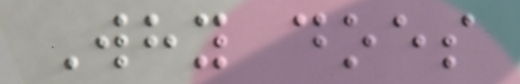Why does
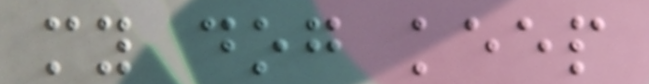my dog keep
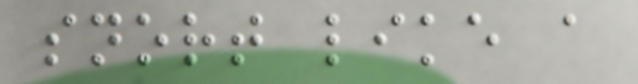snort like a
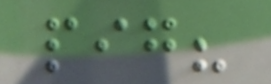pig?
